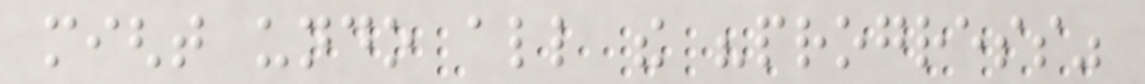might undo all the "progress"
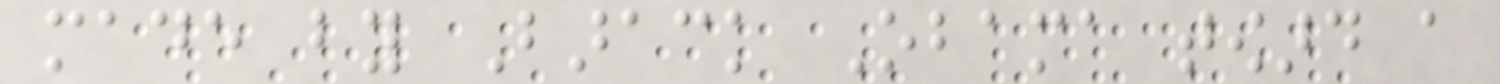made by Barack Obama toward a
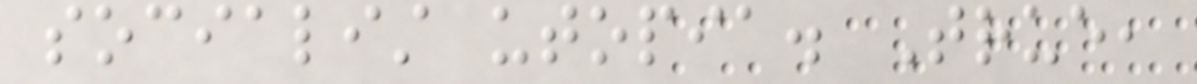socialist utopia. True,
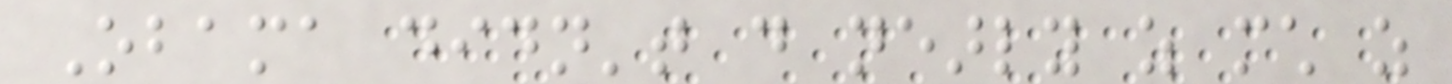Obama didn't do nearly as much as
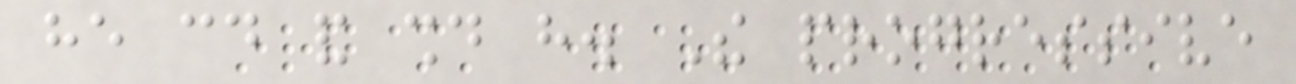he could and should have. The progressive
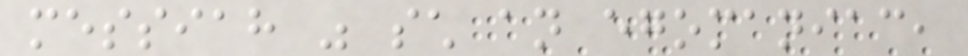messiah was such an egomaniac,
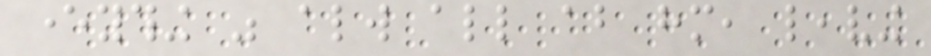everything was always all about him, leaving
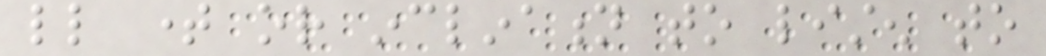little time or inclination to listen to
